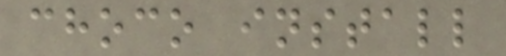choco install
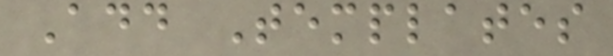Add Templates
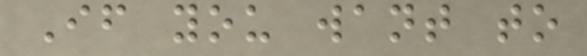If you want to
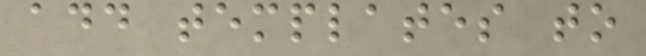add templates to
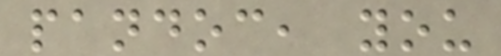pandoc, you
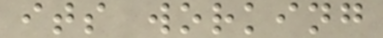its working
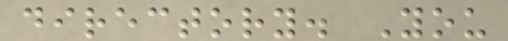directory. You
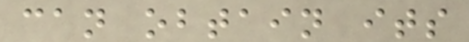can obtain its
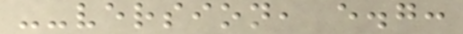--version, e.g:
